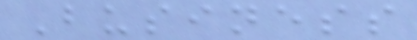Business
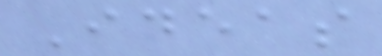Ideas
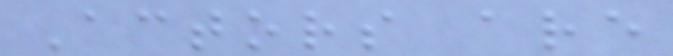Actors are
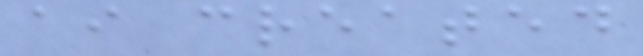ai created
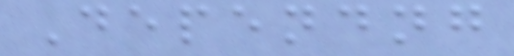Dependng
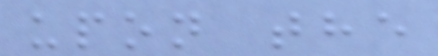upon the
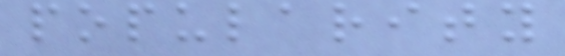popularity
